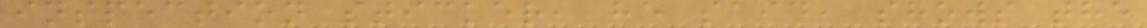inspection sticker, he said, shows the
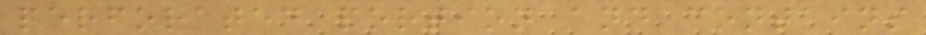perforated portion and contains
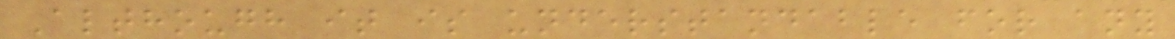Although it is understandable for any
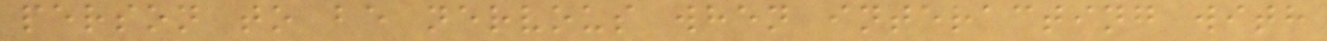person to be nervous when interacting with
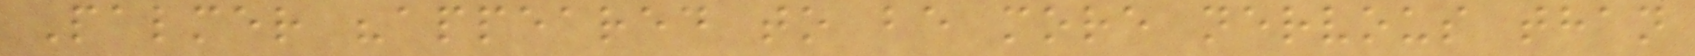Palmer "appeared to be more nervous than
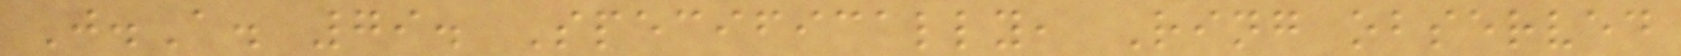J.A. 79. Specifically, Ring observed
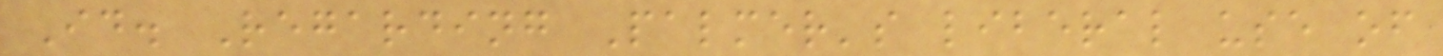Id. Regarding Palmer's liberal use of
